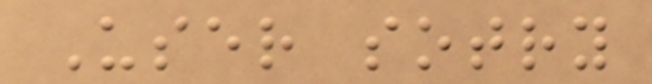User sotry
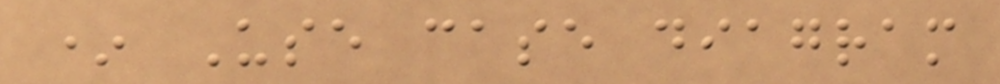* Use case diagram
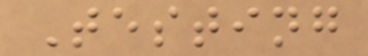Testing
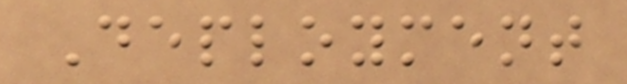Deployment
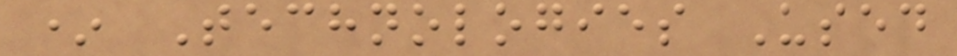* Technologies Used
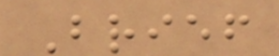Brief
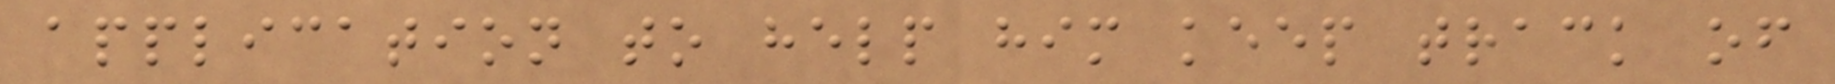application to help him keep track of
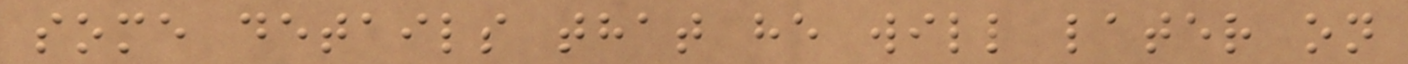some details that he will later on
